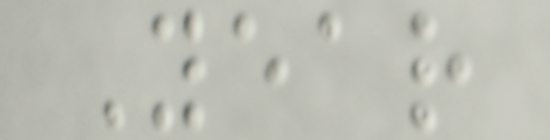Year
